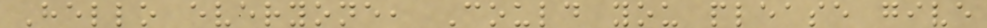Hello everyone, Could you please give
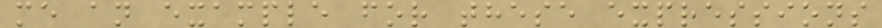me an example for these expressions
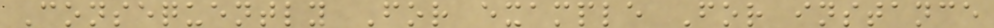Consequently For example For instance
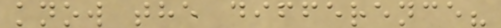know the difference?
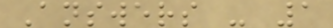Answers - 1
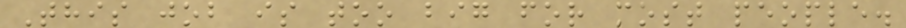This job is too big for most people.
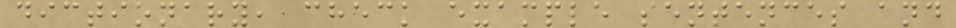dictionary, check example sentences and
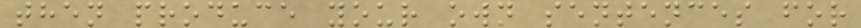then produce your own sentences for
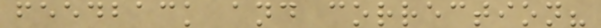feedback and correction?
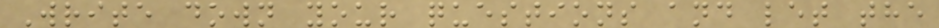Write down your questions and let the
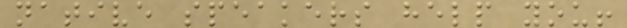native speakers help you!
